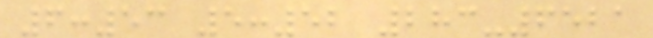6:53 5:52 283-6521
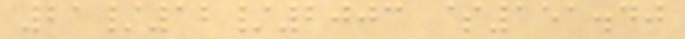21/12/2003 $151.40
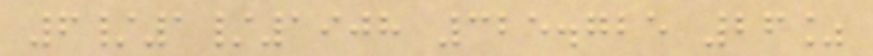6/1/1908 325.725 26%
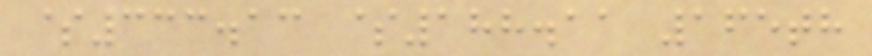$333.13 $188.11 165th
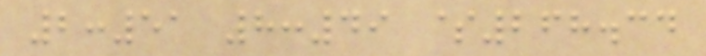2:51 8:49 $268.34
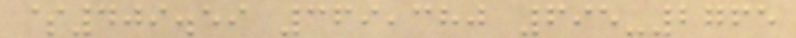$409.59 369,380 695-2765
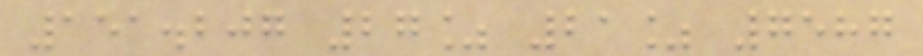151.207 27% 21% 7587
